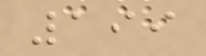199
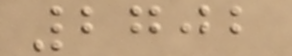2702
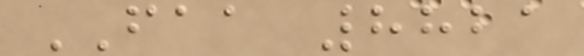FAA 8821
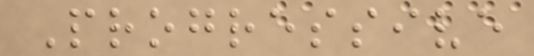Progressive
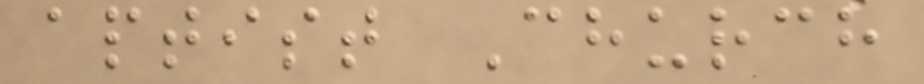aptist Church
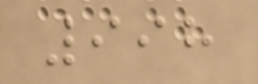998
